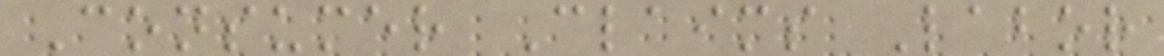Consumer Claims Labor
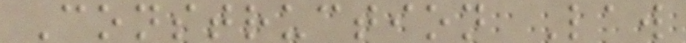Construction Law
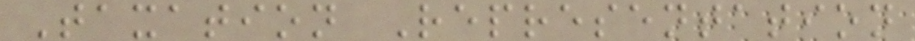Taxation Representation
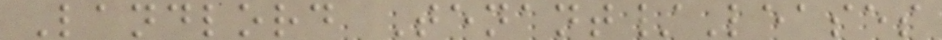Landlord Tenant/Leases
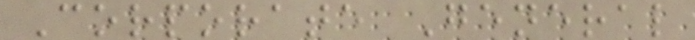Corporate General
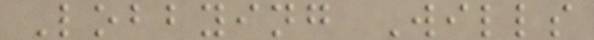Lobbying Wills
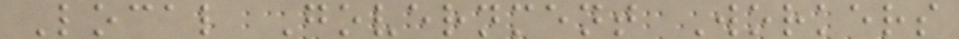Local Government Workers
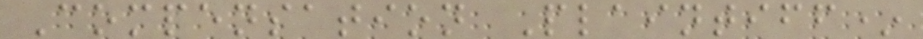Compensation Plaintiff*
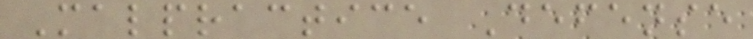Malpractice Defense
